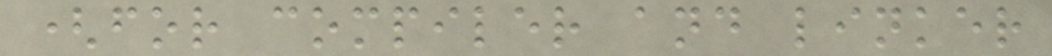(for compiler and linker
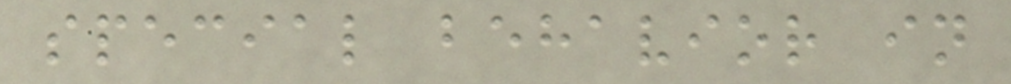special behavior in
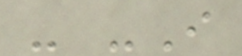- -I
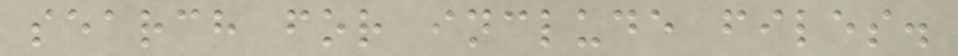search for include files.
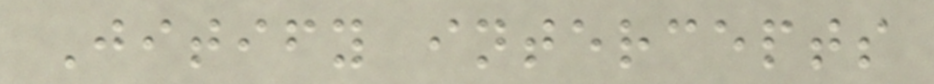Jitify intercepts
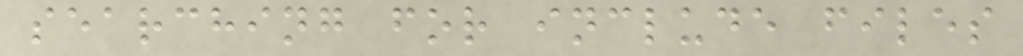searching for include files
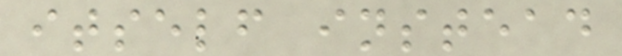itself instead
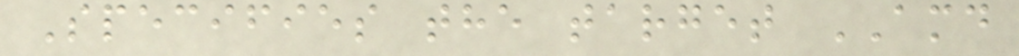Specifies the target AMD
